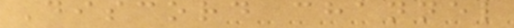Discord channel
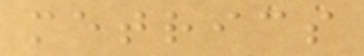metrics
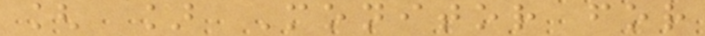[ ] Monitor for
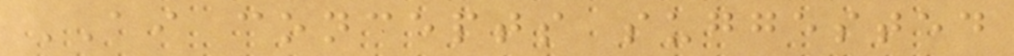AI concepts suggested
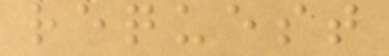request
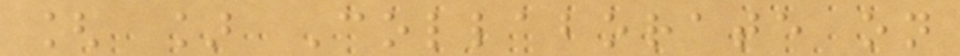[ ] Collaborate on
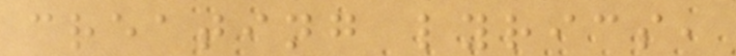creating lyrics,
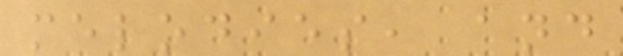melodies, and
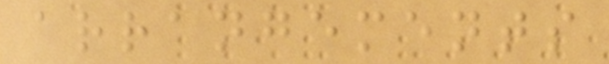arrangements
